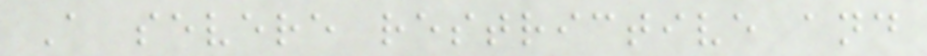A severe restrictive and
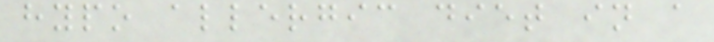hypo allergic diet in a
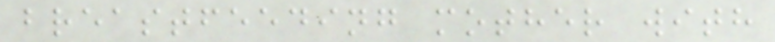breastfeeding mother with
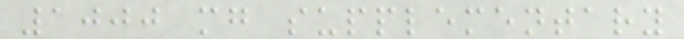1000 mg supplementary
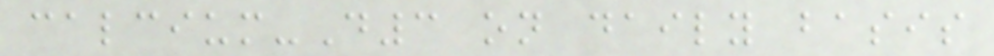calcium-D3 on daily basis
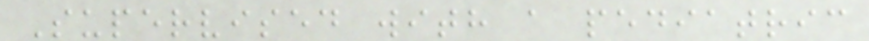Supervised with a pediatric
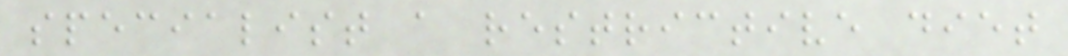specialist a restrictive diet
